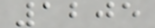1205
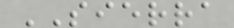SIERRA
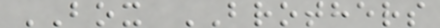BOX BROTHERS
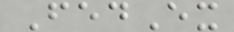FedEx
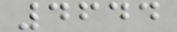4644
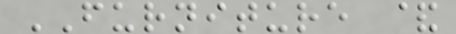FURNITURE &
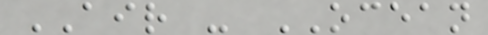AIR - OCEAN
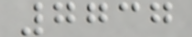7737
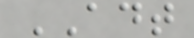ADT
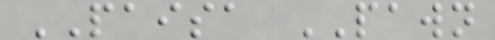PAISA PAWN
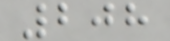208
